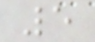5
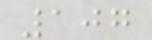107
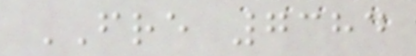FRE 7384
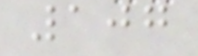107
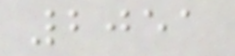2051
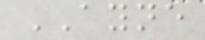AYNE
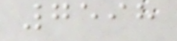7598
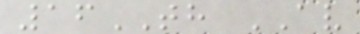16TH AV
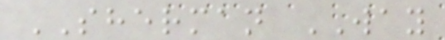SHERMAN WAY
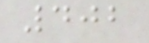402
